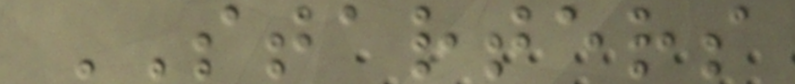STARTERS
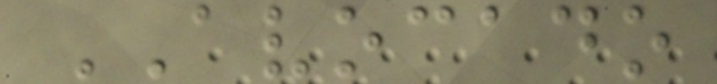AVOCADO
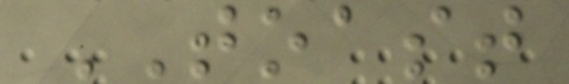TOAST
